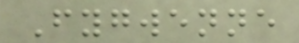Fygwenne
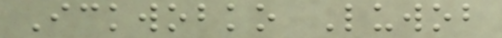Ickwobko Luwob
